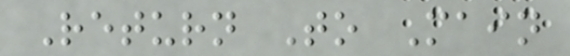Return To Main
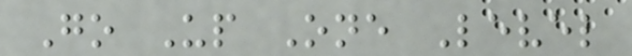Go Up One Level
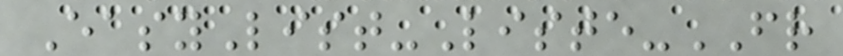EasyList-Liste-FR
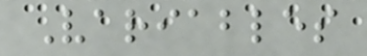Variables
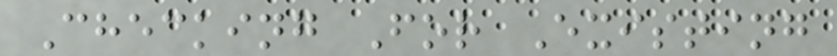Checking For Existing
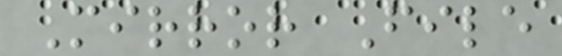Mirror File
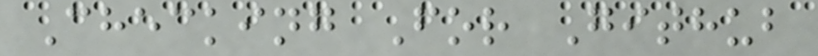Checking For Github
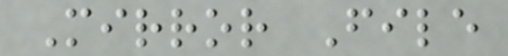Mirror File
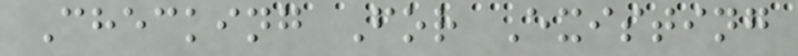Checking For Existing
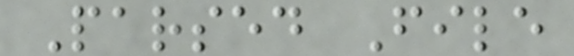Parsed File
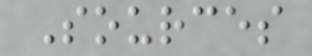Sources
